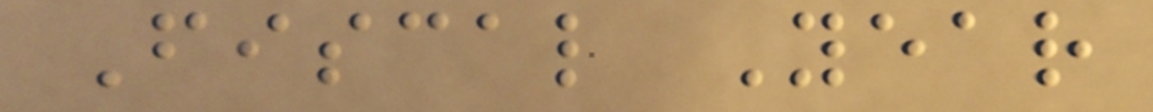Fiscal Year
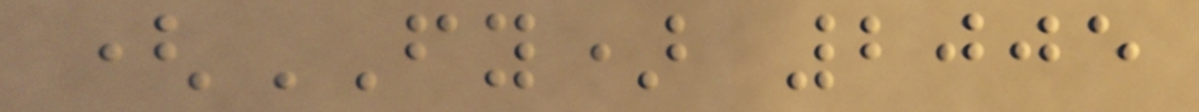(FY) 2005
